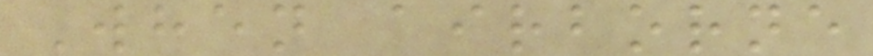When airborne
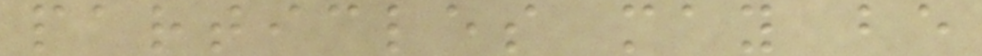particles may be
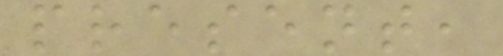present,
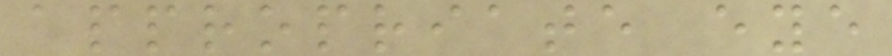appropriate eye
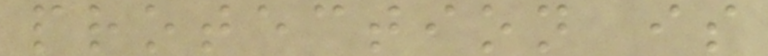protection is
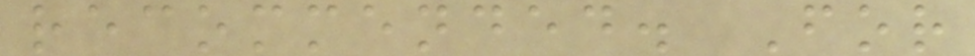recommended. For
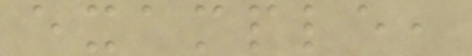example,
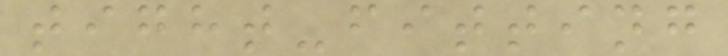tight-fitting
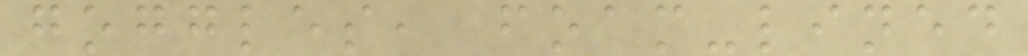goggles, foam-lined
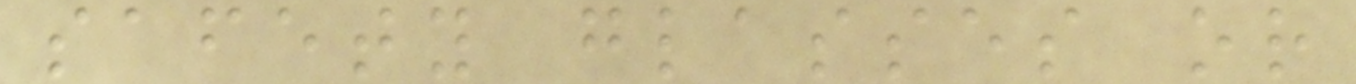safety glasses or
